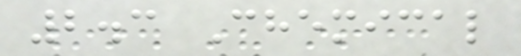2.3 Chemical
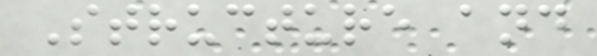Structure and
